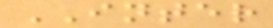INTER
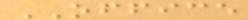OFFICE
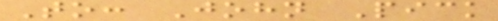To: John Pick
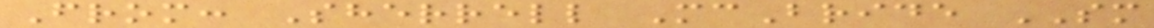From: Sherrell McBride SM
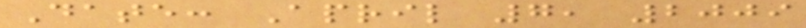Date: April 7, 2009
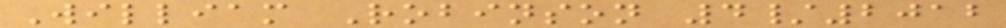William Robinson 4/2012
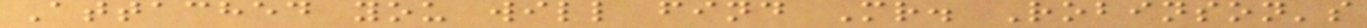Attached you will find Mr. Robinson's
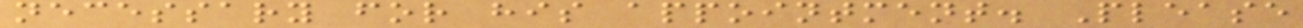necessary for his appointment. Please
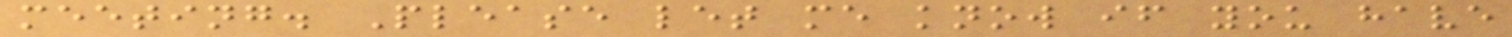meeting. Please let me know if you have
